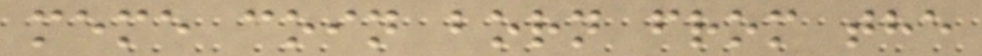meme coin born from the
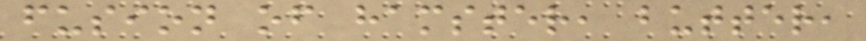fusion of hamster, butter,
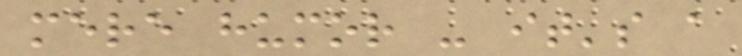mere humor - it's a
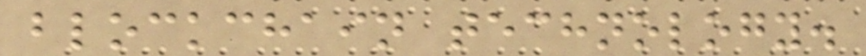blockchain technology.
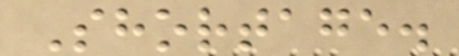Shortage.
